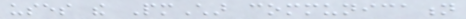uses the PmChar communication
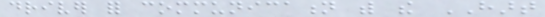driver for communication with the HART
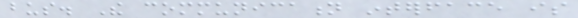bus. The communication interface is
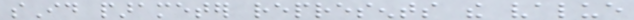sId parameter represents the value
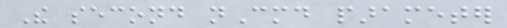The second nCmd parameter
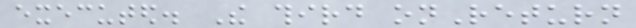executed. The third onReturn
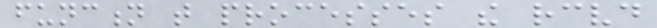function that processes the received
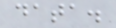data.
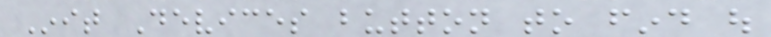Init Devices button to find out
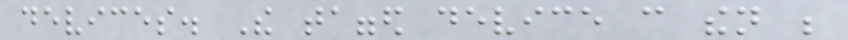devices. The tagged device can then be
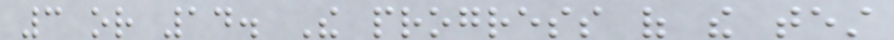3 or 14. The progress of the test
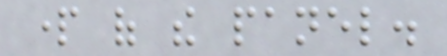part of the panel.
